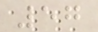57
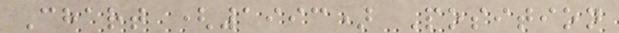Chart (1993) Position
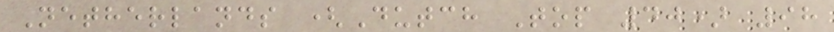Netherlands (Dutch Top 40) 98
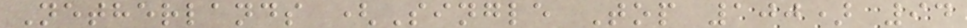Netherlands (Single Top 100) 94
